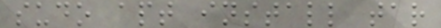sudo apt install tar
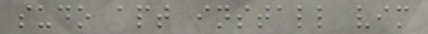sudo apt install vim
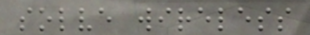solve wireless
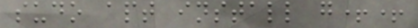sudo apt install g++
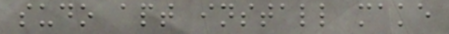sudo apt install make
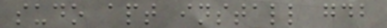sudo apt install gdb
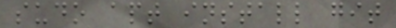sudo apt install git
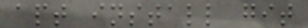apt install git
